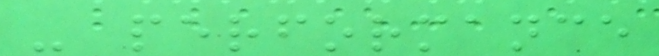- performance
